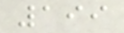199
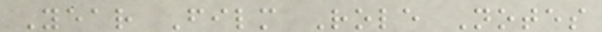Year Film Role Notes
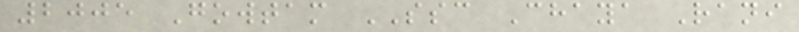2005 Gowtam SSC Chaya Rani
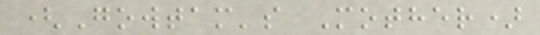(Gowtam's Mother)
